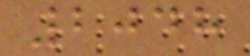2048
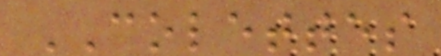COLETTES
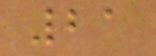21
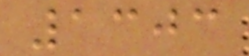1303
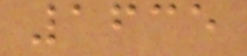1635
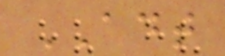ADT
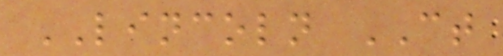LINCOLN CT
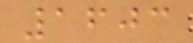1603
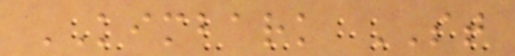KIMBARK ST
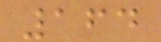164
